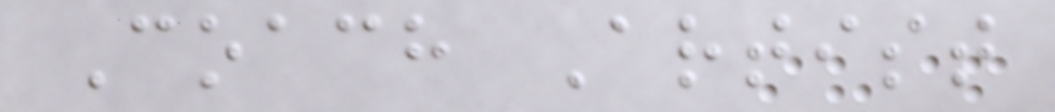Coach Artist
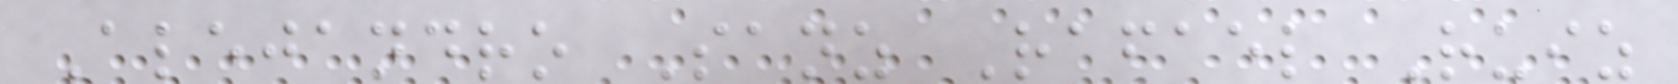Alejandro Sanz Rafael Ruiz
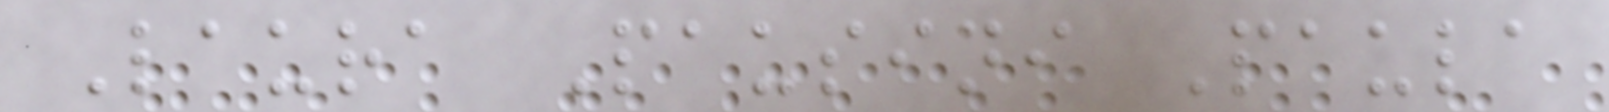Laura Pausini Paula
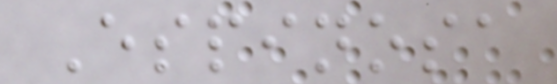Espinosa
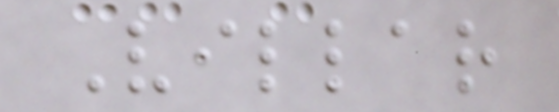Villar
